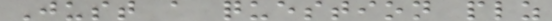Just a question plz
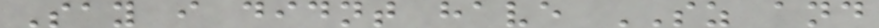Say i didnt have SZ and
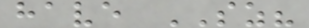have SZ?
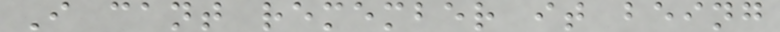I cant remember it being
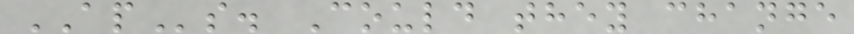APs. Could they change
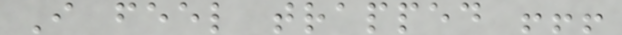I feel trapped !!!
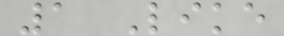1 Like
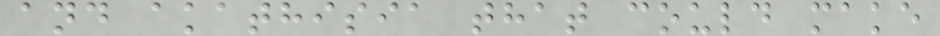and akathisia that could make
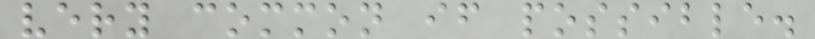very common if possible.
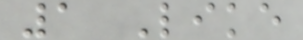1 Like
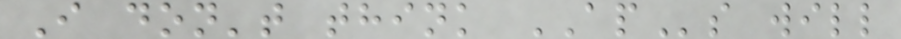I don't think APs will
